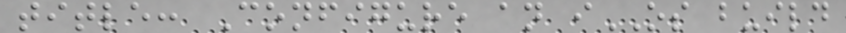title: Configure an iOS build
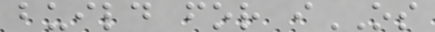build for iOS
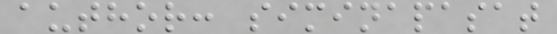author: siminapasat
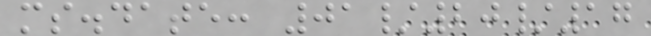ms.date: 01/20/17
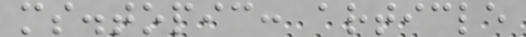ms.topic: article
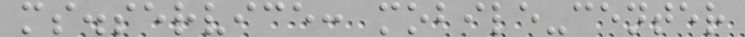ms.service: mobile-center
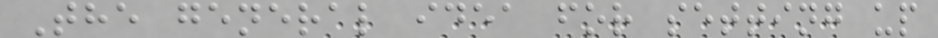The general idea for setting up
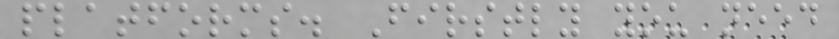platforms. Firstly you need
